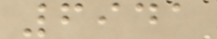6941
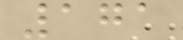171
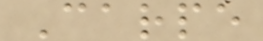Carpe
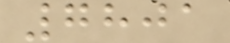7801
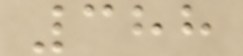388
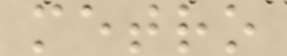metro
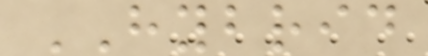HYBRID
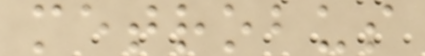metrobus
